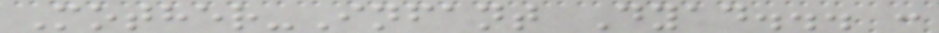Mother-Infant Dyad... :
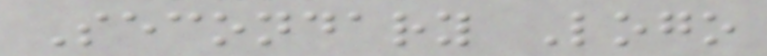Secondary Logo
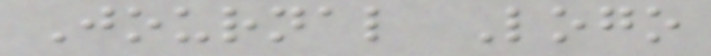Journal Logo
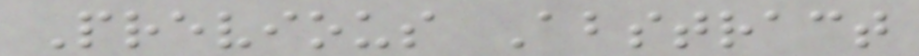Previous Abstract
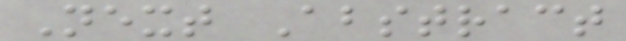Next Abstract
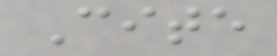Cite
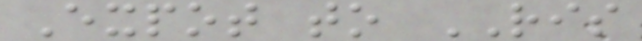Expot to RIS
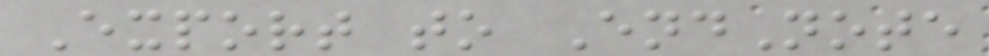Export to EndNote
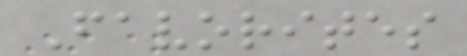Favorites
